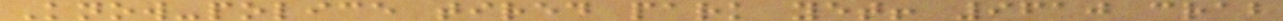Know-police tired park yet! 9610 crab
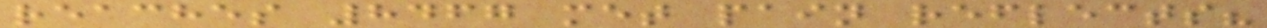reaches 8467 met pain reflects?
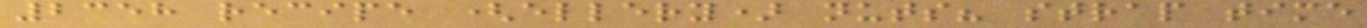2358 recipe (ellery) nuts? strap time
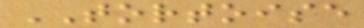TORTOISE
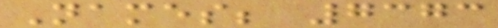Names; 7373
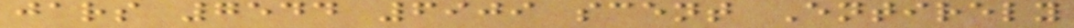jars 7544 6909 scent Entirely
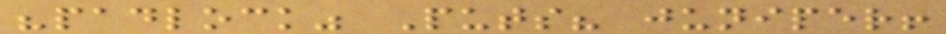"padlock" Puts? juniper!
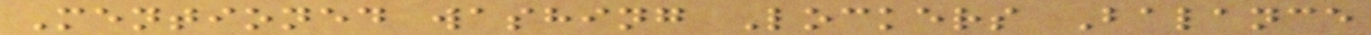Mentioned washing Lockers Balance
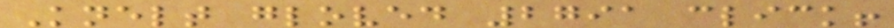Knelt gloved 2791 click!
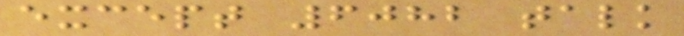except 6082 talk
